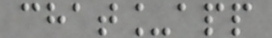chat_app
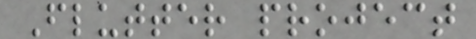Flutter project
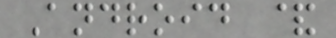Android &
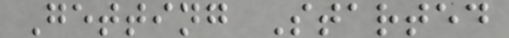Getting Started
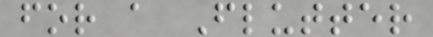for a Flutter
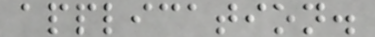application.
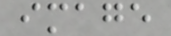image
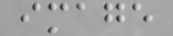image
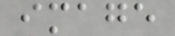image
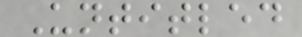Untitled
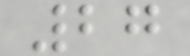27
